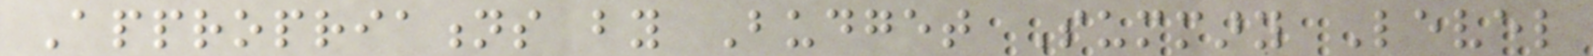Appropriations by Budget Summary Level
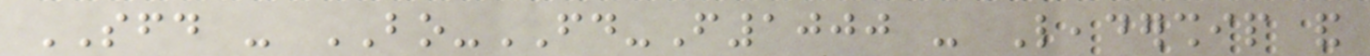SFD - BO-FD-F1000 - Leadership and
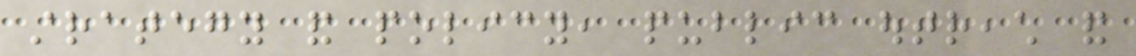strategy and policy, public outreach and
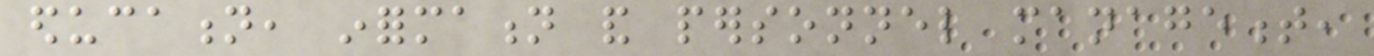education, information and personnel management,
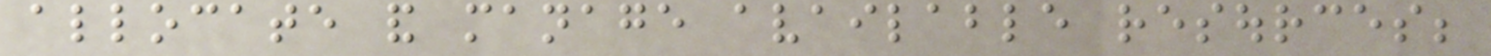allocate and manage available resources;
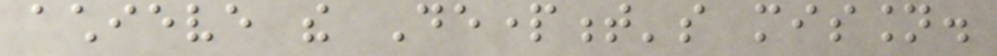achieve the Department's mission.
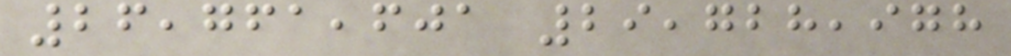26,761,601 29,728,978
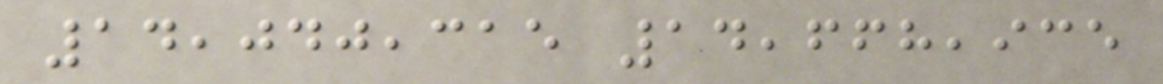14,040,315 14,668,935
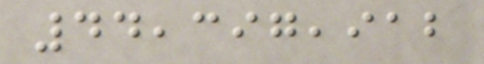44,397,912
